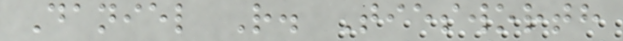Daniel R. Tiesworth
